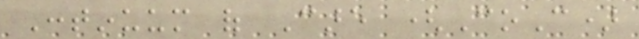Continuum of Care (CoC)
